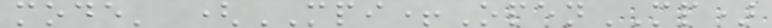mode' (MPI+OpenMP)
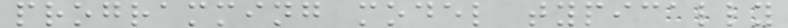programming model typically
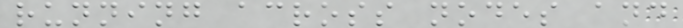running across nodes and
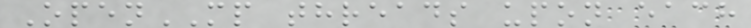OpenMP threads upon each
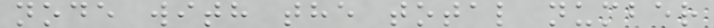node with the total number
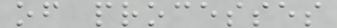of processes
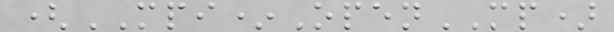(MPI*OpenMP)
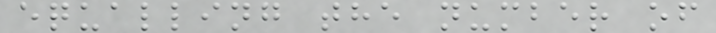equalling the number of
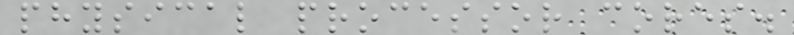physical processor cores.
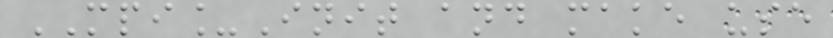MPI_Init and make use
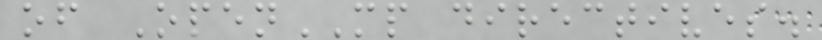of OpenMP directives.
